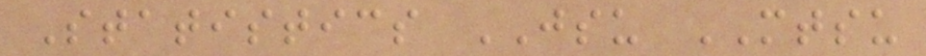Statistics JSU MTSU
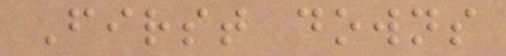First downs
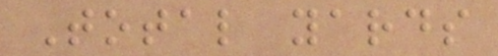Total yards
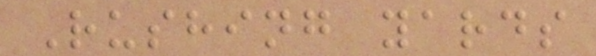Rushing yards
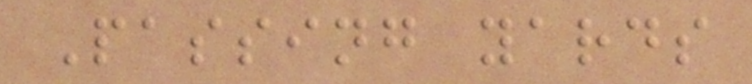Passing yards
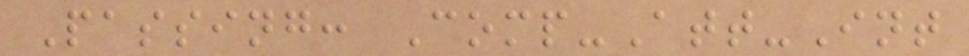Passing: Comp-Att-Int
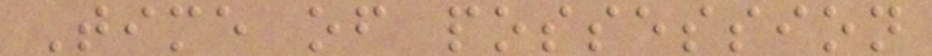Time of possession
